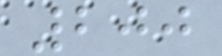200
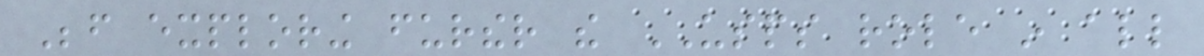Before exploring further the USPS role in all
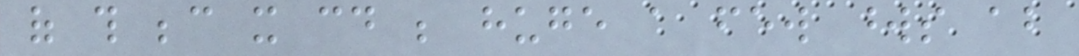of this because it could be huge a few words about
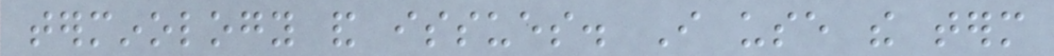terminology and issues. I use the term
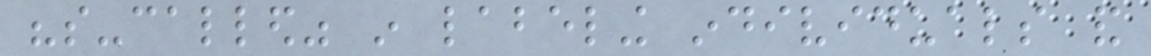"so-called" in labeling individuals and
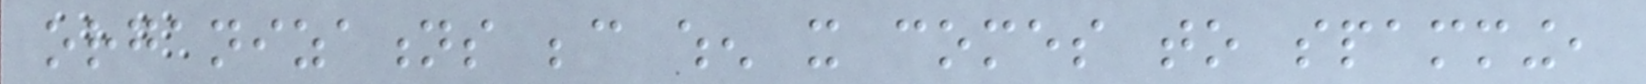organizations because when it comes to spamming,
